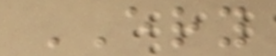ERY
